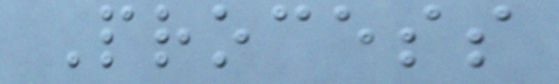Process
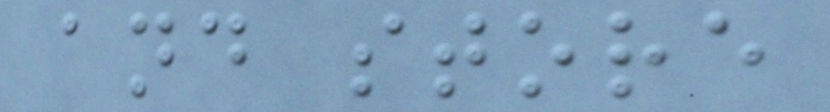and store
